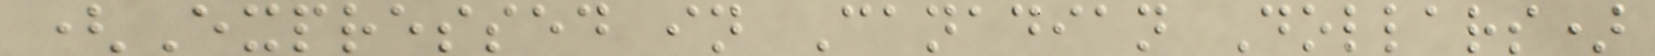(Expressed in Canadian Dollars)
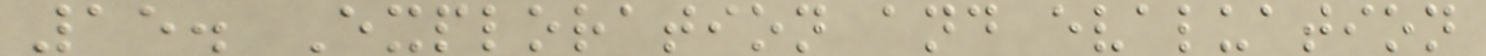15. Exploration and evaluation
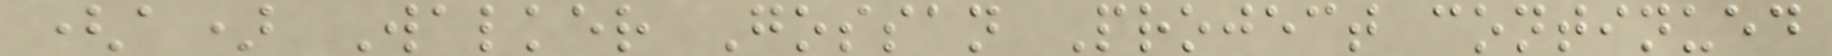(a) Walker Gossan Project continued
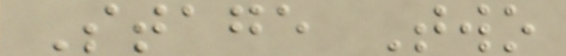Stage Two
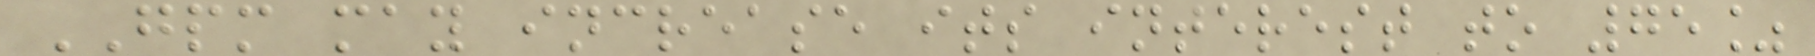GPM may increase its interest to 75%
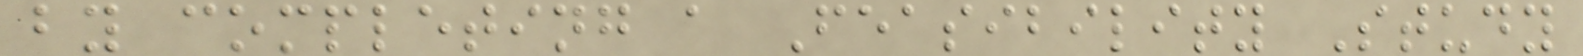by completing a Feasibility Study
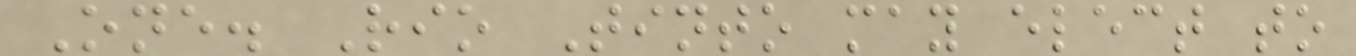One. Rio Tinto may elect to
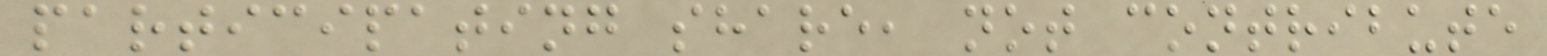participating share, not contribute
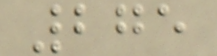275
